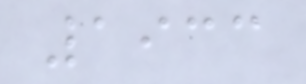1933
